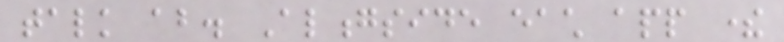talk about. Alongside each app there
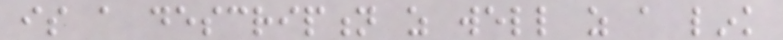is a description as well as a link
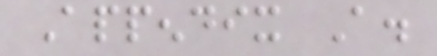Appendix A.
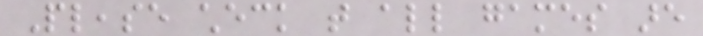Please check that all games are
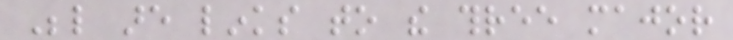Below are links to the three major
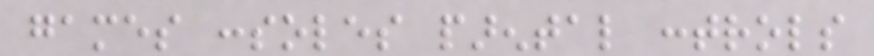games consoles parental controls
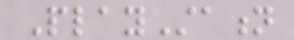PlayStation
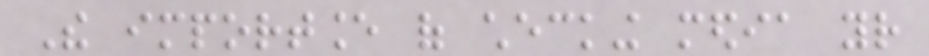The importance of checking media your
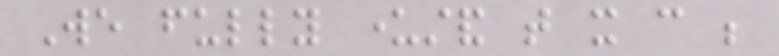We fully understand that it can be
